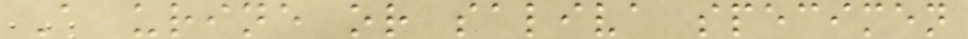A urine or saliva specimen
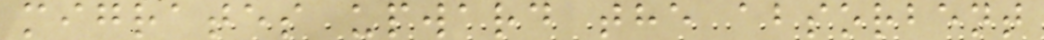migrates upward the absorbent
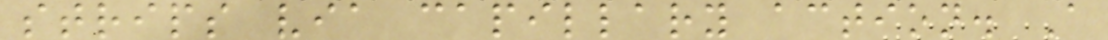strips via capillary action. A
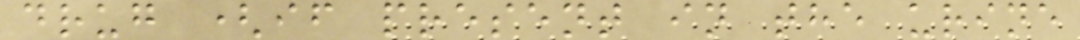drug (if present in the urine
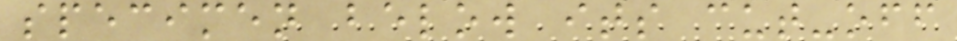specimen below its cut-off
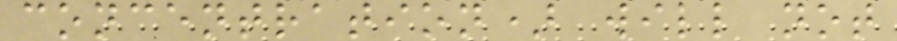concentration) will not
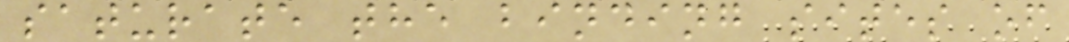saturate the binding sites of
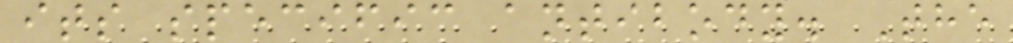its specific antibody. The
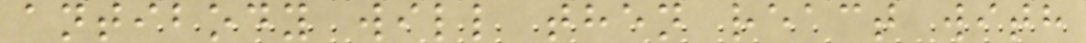antibody will then react with
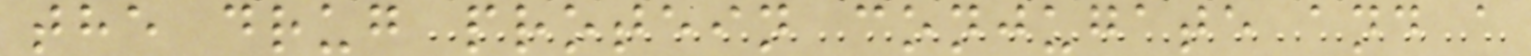the drug protein conjugate and a
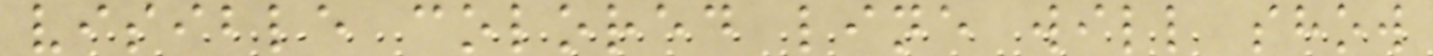visible colored line will show
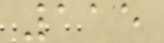115
